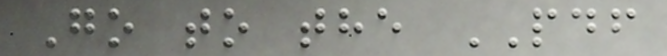Go to the PDF
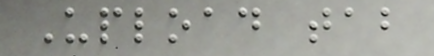Upload tab
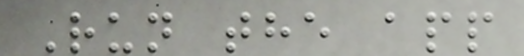Run the app
